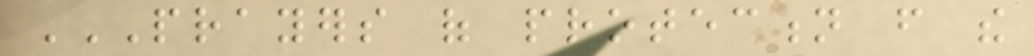PRAYERS OF PROTECTION FROM THE
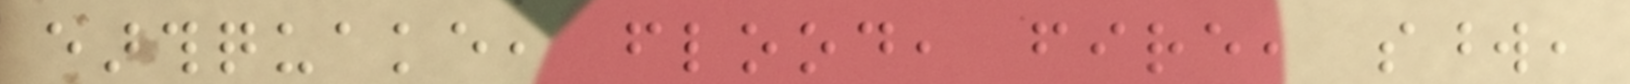earthquake, flood, fire, sword,
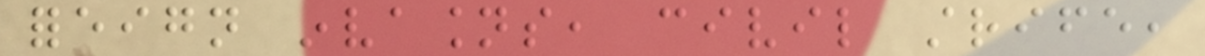foreign invasions, civil strife,
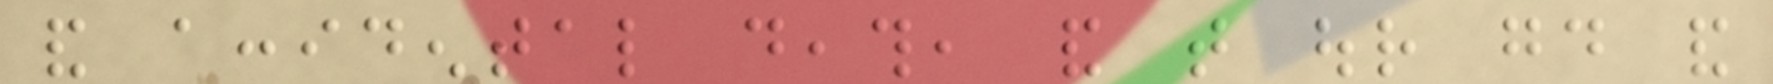and accidental death, and that our good and
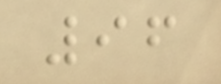96
